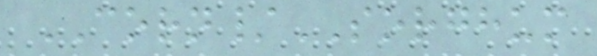CORN/SORGHUM
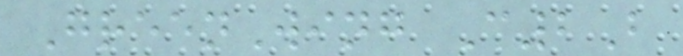GreenWing C2B
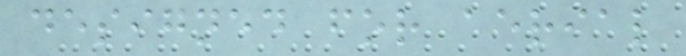designed for aerial
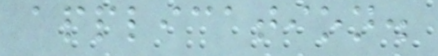application.
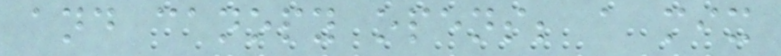and canopy opens; a mix
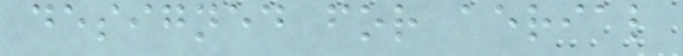designed for aerial
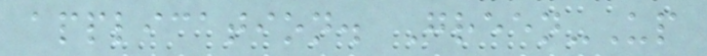application. Green-Up
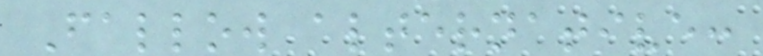Fallow alternative:
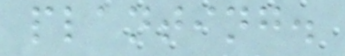planting.
